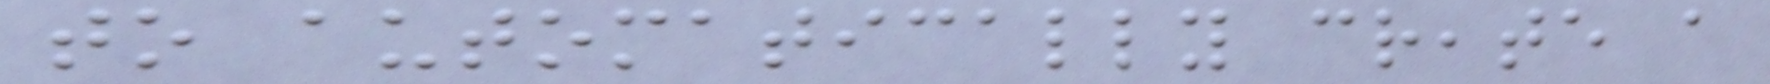to automatically create a
